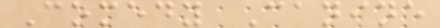Comedy Canine
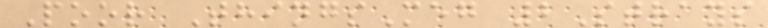Poor ThingsMeg 2Strays
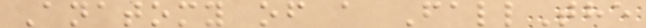Anatomy of a FallThe
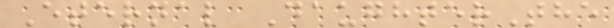Eternal DaughterThe
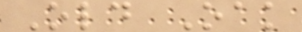Old Oak
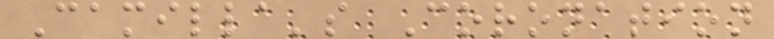Camilla's Coronation
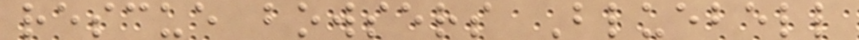rescue bowsers Bluebell
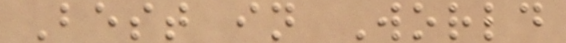Best in World
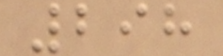298
